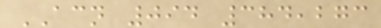ACN 094 384,273
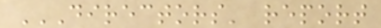DIRECTORS' REPORT
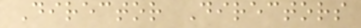Director Directors
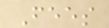Fees
